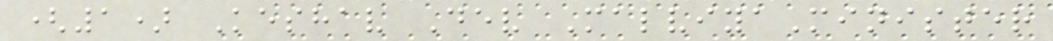(1) Keshav Dev MalviyaMinister
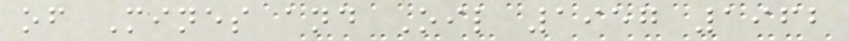of Mines and Oil 1957 1962
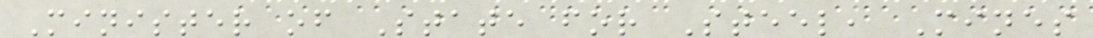Minister of State for Steel, Mines
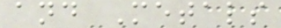and Metals
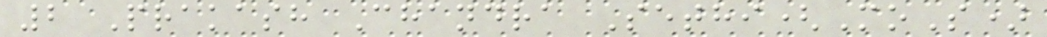2 Prakash Chandra Sethi(MoS)
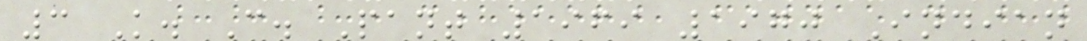3 K. C. Pant 1969 1970 Indian
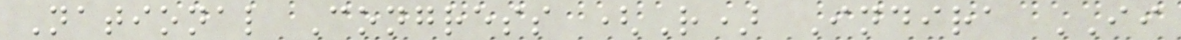National Congress (R) Indira II
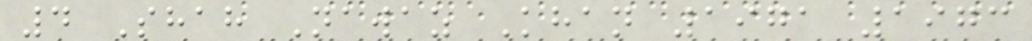4 Shah Nawaz Khan 1971 1973
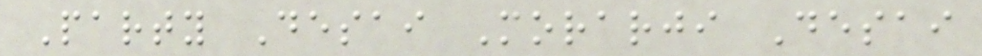Party Desai Morarji Desai
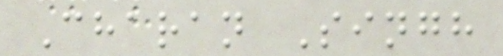Charan Singh
